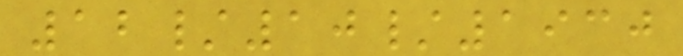12/10/1930
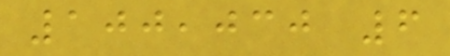100,030 6
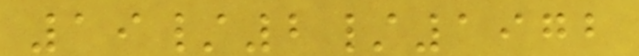19/2/1972
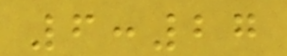6:27
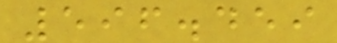596.459
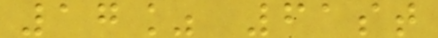17% 61st
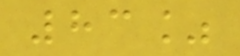83%
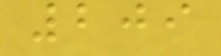209
